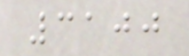3100
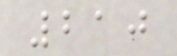210
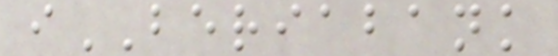iBERIABANK
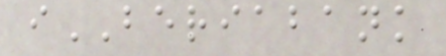iBERIABANK
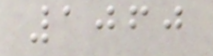1060
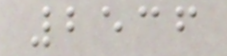2536
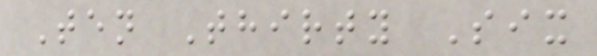Ten Thirty Six
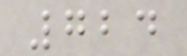724
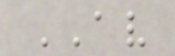AV
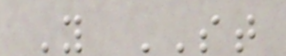Y ST
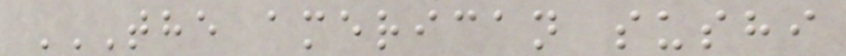THE AMERICAN SUSHI
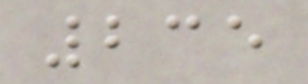235
